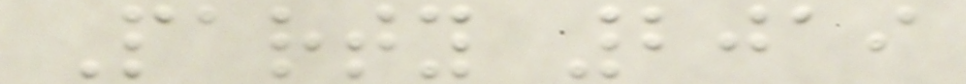Party 2019
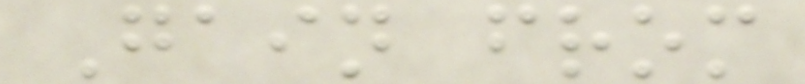Gain from
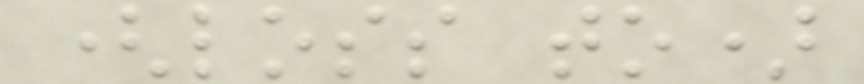(loss to)
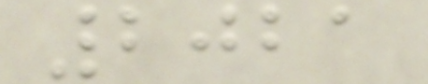2021
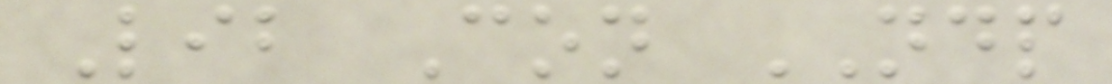Lib Con NDP
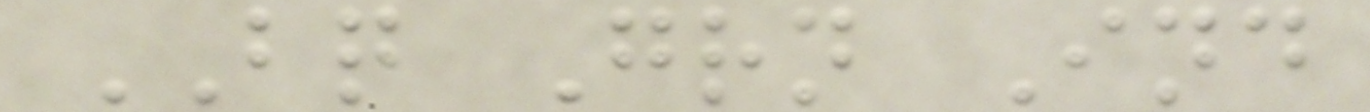BQ Grn Ind
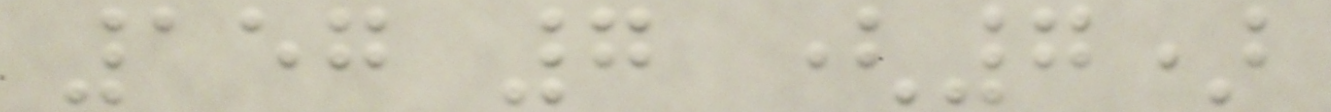157 7 (7)
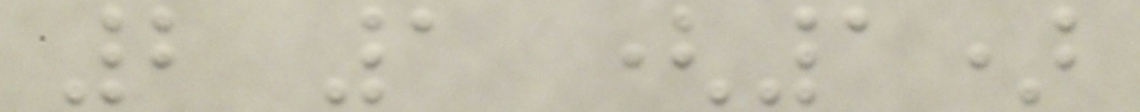2 1 (1)
